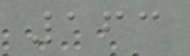163
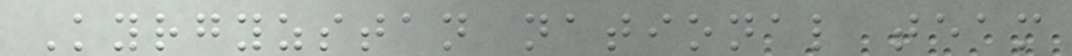Kyrgyzstan national team
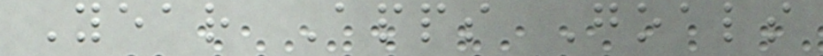Year Apps Goals
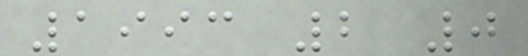1993 2 0
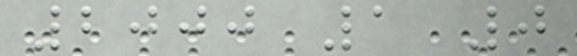2000 1 0
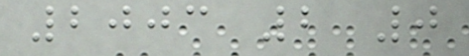2003 2 0
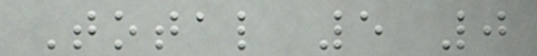Total 5 0
